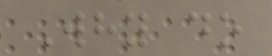Why do
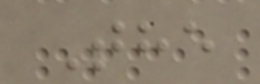The
